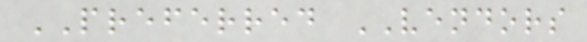PREFERRED VENDORS
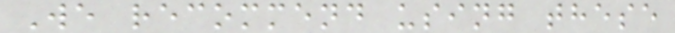We recommend using these
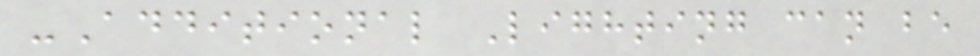-Additional Lighting can be
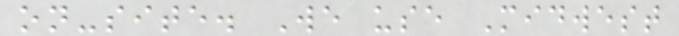on-site. We use Midwest
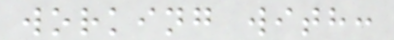working with:
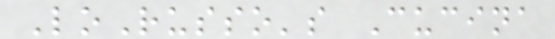LoRusso's Cucina
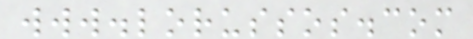www.lorussos.com
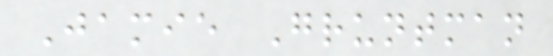Jamie Gruntman
